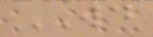WD
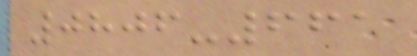0806-661
